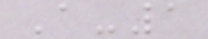A-1
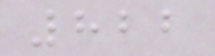822
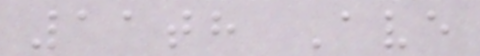11th Ave
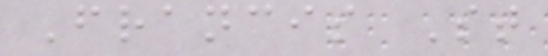Francis St
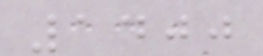1400
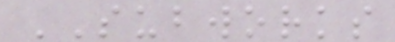SUBWORKS
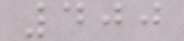400
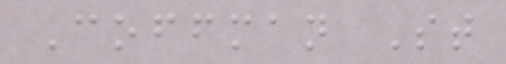Coffman St
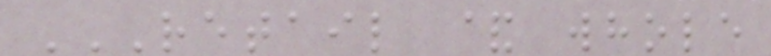RETAIL & WHOLE
